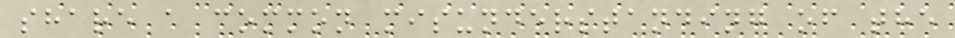share a common misunderstanding of the
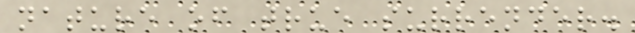nature of true surrender.
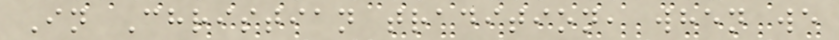In Christian tradition, when we
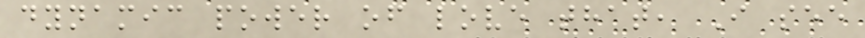dynamic power of love that, I see
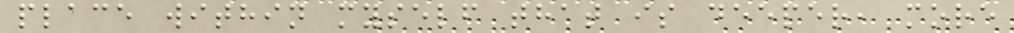place within myself that is deeper, more
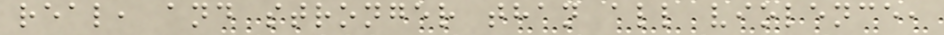real, and stronger than all violence,
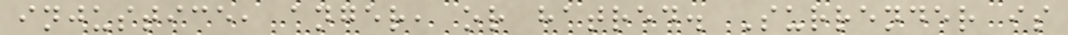injustice, anger, or hatred. Surrender is
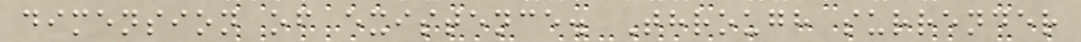dimension of existence. Through surrender
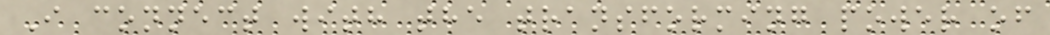I connect with the transforming power of
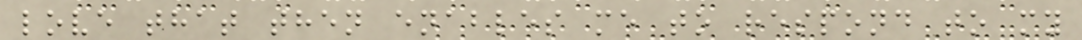love that then enables me to respond to my
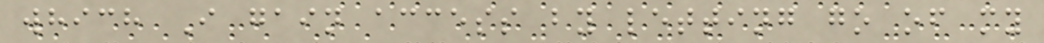which I gain access by letting go of my
